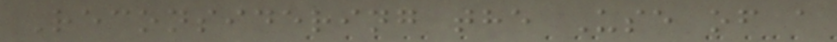Reconsidering the Use of a
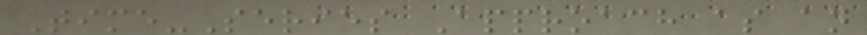Time-Series Approach as an
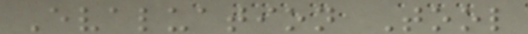Evaluation Tool
